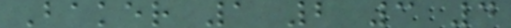Baker 1 2 3 4
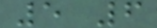5 6
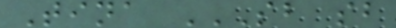Tina SB SB
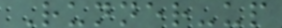Runner-up
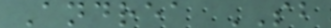Andrea SB
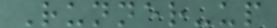Runner-up
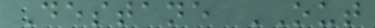Destane OUT
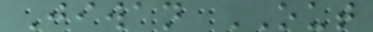Jiwan OUT
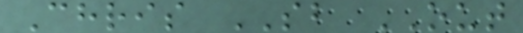Chris SB OUT
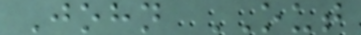John OUT
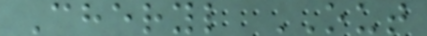Cheryl OUT
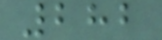282
